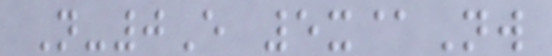N-0E 5x@Nw
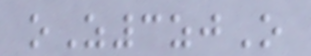oZ3zjO
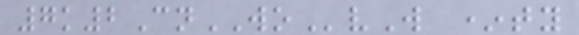7k2CnWOvW *ty
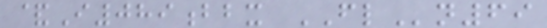&I089bbx FLn69
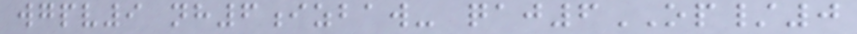wgpv9 nh6izbaw- qaj6OP/0
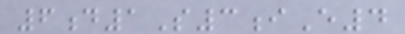6d1S3iE4
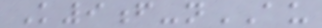K9f-nAU
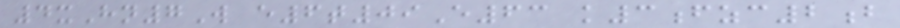4xHn7W e6t09E63 k3fzc2b
